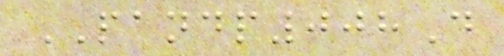PANDP008D
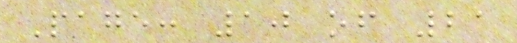Page: 10 of 21
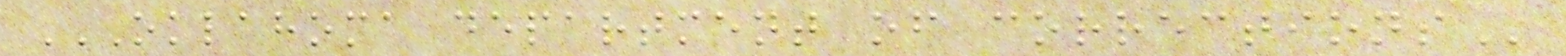OKLAHOMA DEPARTMENT OF CORRECTIONS
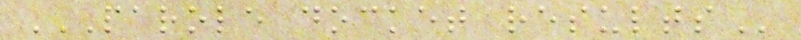PAROLE DOCKET RESULTS
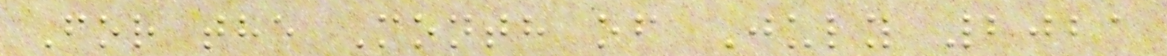For the Month of July 2021
